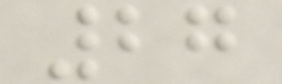27
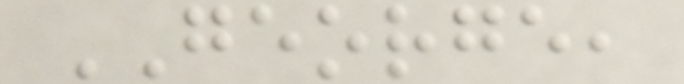GEORGE,
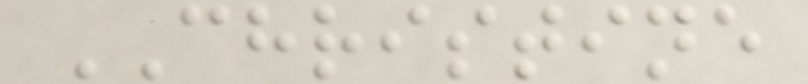CHRISTINE
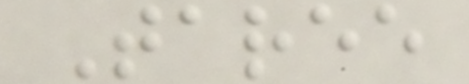Taree
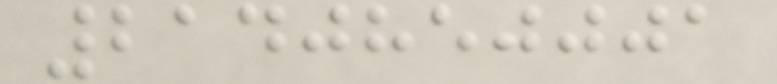2140850001
